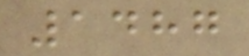1487
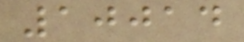10014
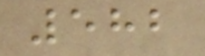582
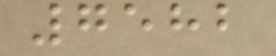7582
